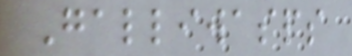Galliwasps
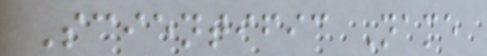Scientific Name
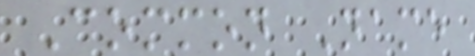Common Name
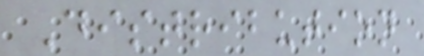Distribution
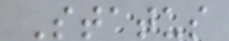Status
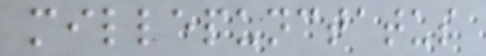millepunctatus
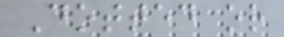Dotted or
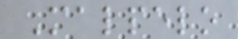Malpelo
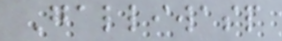Galliwasp
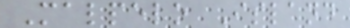Malpelo Island
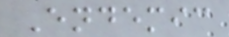Endemic
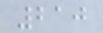210
